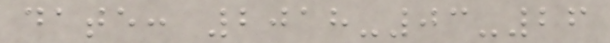date: 2018-03-26
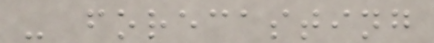- forecasting
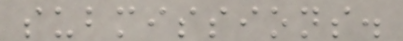submissions.
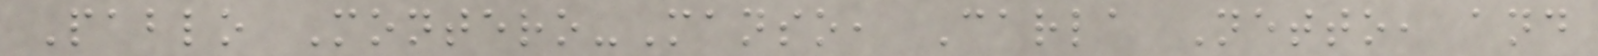Pablo Montero-Manso, Carla Netto, and
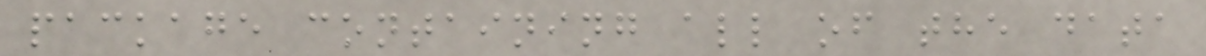package containing all of the data
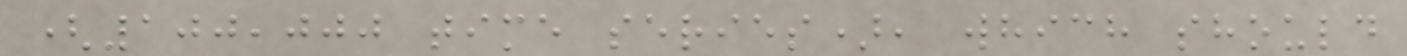(100,000 time series), which should
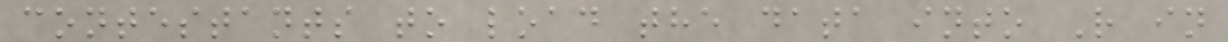contestants to load the data into R in
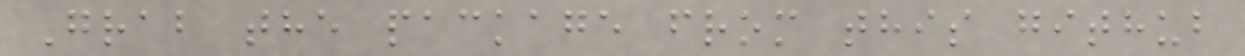Grab the package from this github
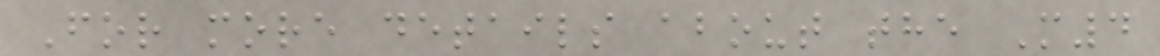For more details about the M4
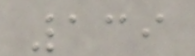139
